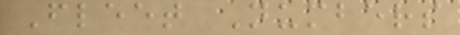Fleet Numbers
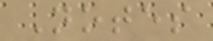Notes
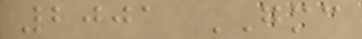2001 GMC
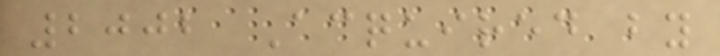2002 Acquired by
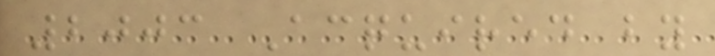2003 Acquired by
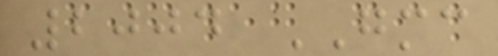2004 GMC
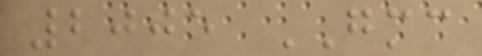2005 GMC
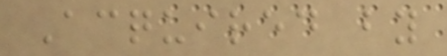Acquired by
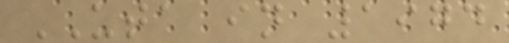UTA in 1974
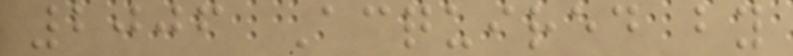2006 Acquired by
